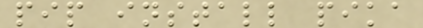pip install pika
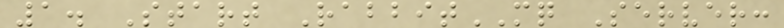1. Start RabbitMQ Server:
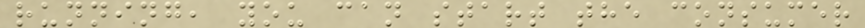running, you can start the consumer
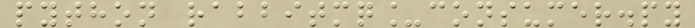python rabbitmq_consumer.py
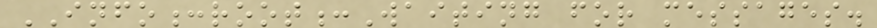INFO:root:Waiting for messages.
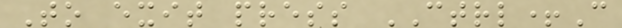To exit press CTRL+C
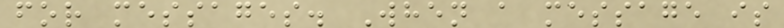for messages. When a message is
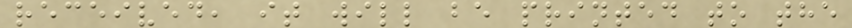received, it will be printed to the
